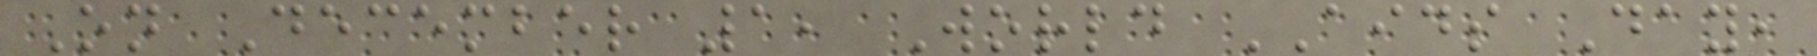On December 1, World AIDS Day,
